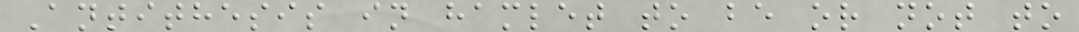Antithesis in hamlet to be or not to
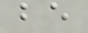be
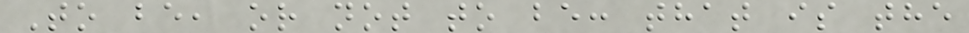To be, or not to be: that is the
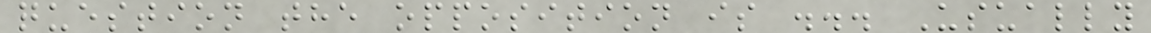question the opposition is ... Usually
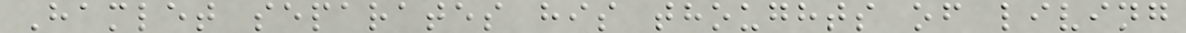Hamlet separates his thoughts of living
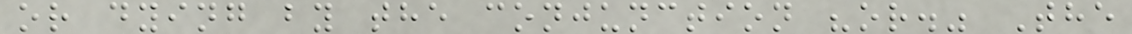or dying by the conjunction "or." The
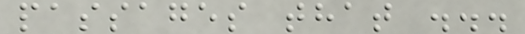passages that ...
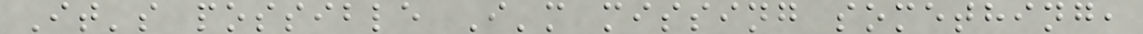It's possible I'm missing something,
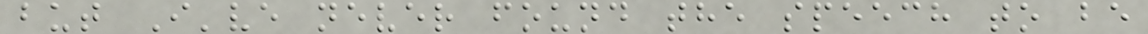but I've never found the speech to be
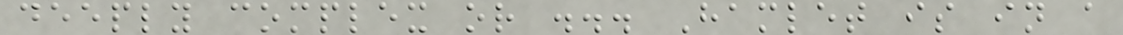deeply complex or ... Hamlet is in a
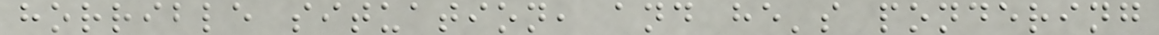horrible situation, and he's pondering
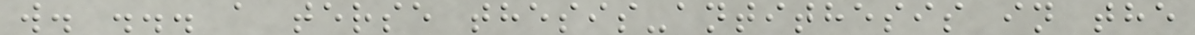w. ... a terse thesis-antithesis in the
